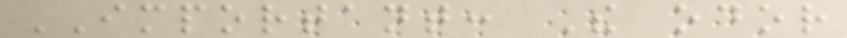IMPORTANT: The odor
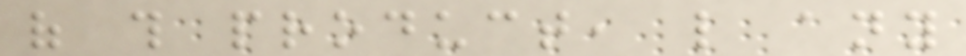of this product, like any
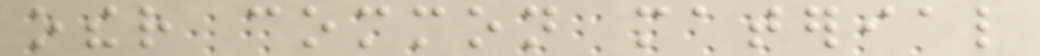other common material
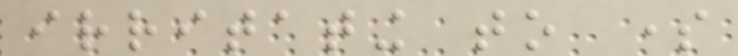irritating to some
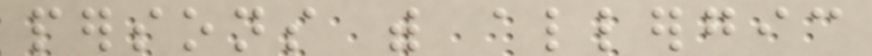persons with allergic
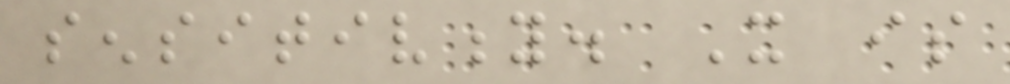sensitivity. It is
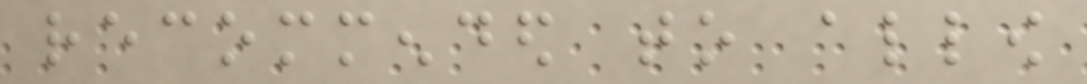recommended to allow
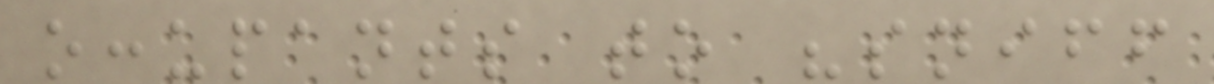occupants to "sniff
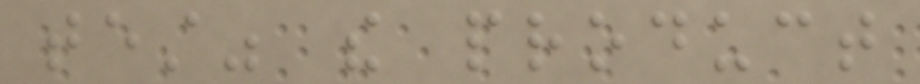test" the product
